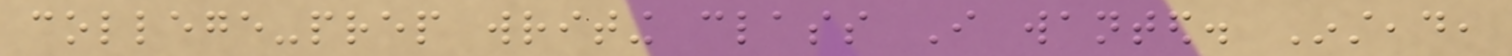college-prep writing class I wanted. Instead,
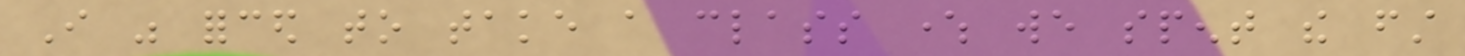I was forced to take a class where we spent the first
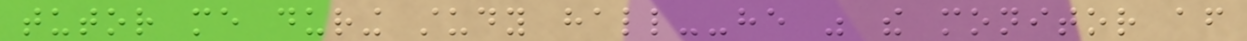tutor me during study hall--he was the monitor after
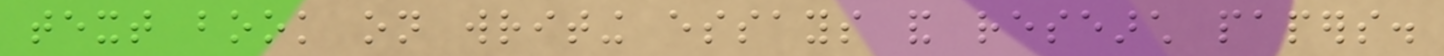text book on writing essays and research papers.
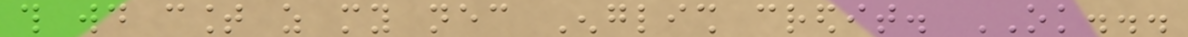this would count as my necessary English credit. OK...
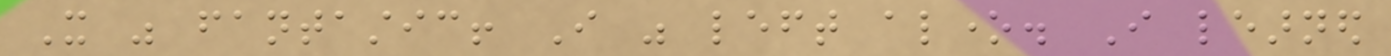It was fantastic! I was left alone. I learned
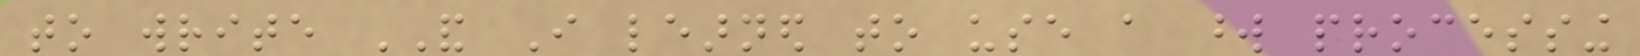to write AND I learned to use a word processing
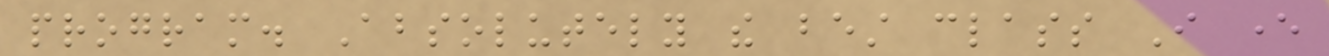program. Absolutely the best class I ever
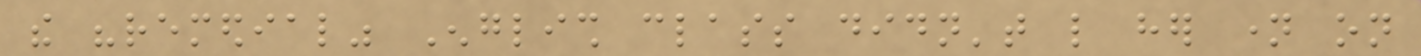the "remedial" English class didn't like her name on
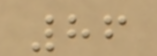86
